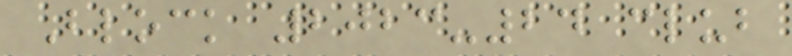Block 2023-24 club
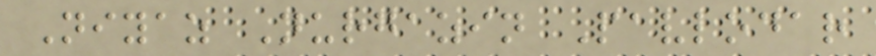Niyaz Nurgazin Pavlodar
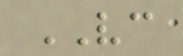VC
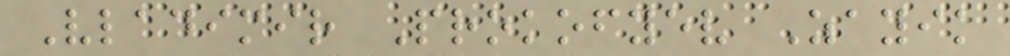Vladimir Prokofyev Zayik
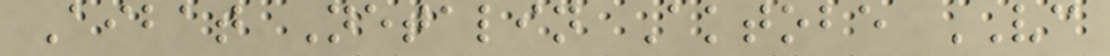Aibat Netalin Aktobe VC
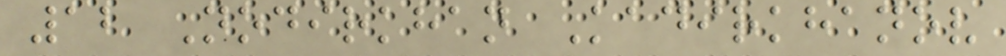12 Nodirkhan Kadirkhanov
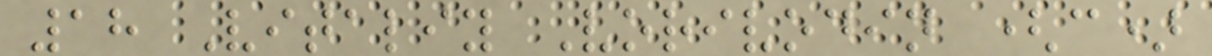18 Vitaliy Vorivodin (c)
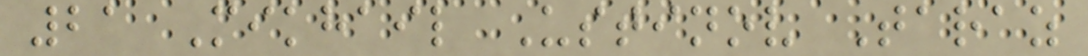21 Mikhail Ustinov Taraz
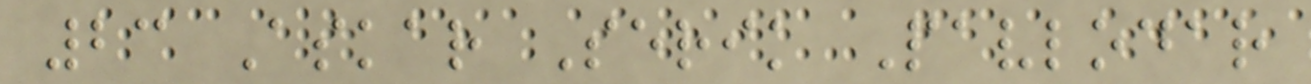23 Askar Serik Pavlodar
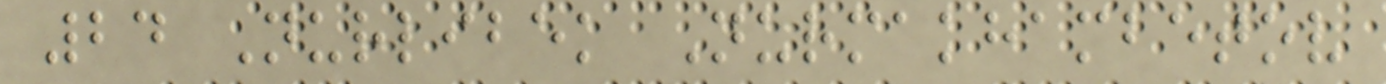24 Nurlibek Nurmakhambetov
